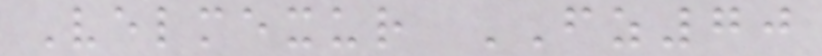Velmexur FZ70
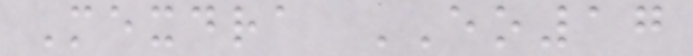Mexdra EO17
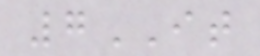7IT
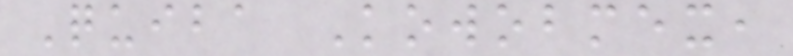Quiba Kowobmex,
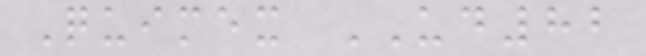Quimex UD82
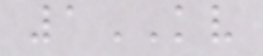1KV
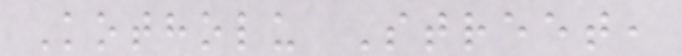Kotholu Street,
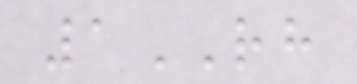1RH
